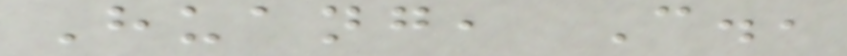Huang, C.,
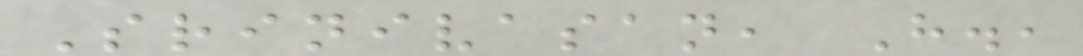Srinivasan, H.,
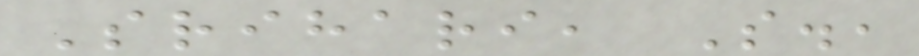Srihari, S.,
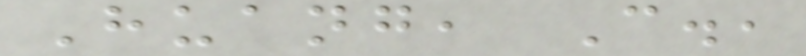Huang, C.,
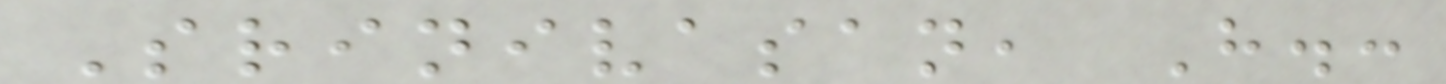Srinivasan, H.:
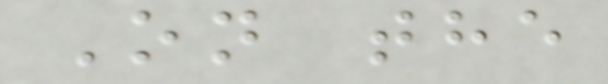On the
